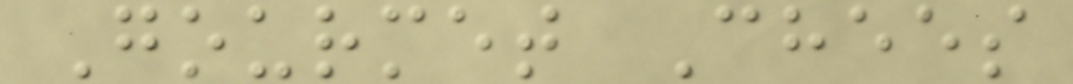Gourmet Chees
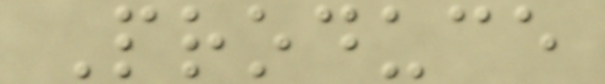Produce
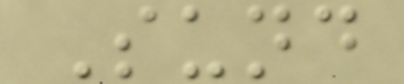Sund
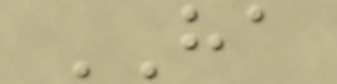HA
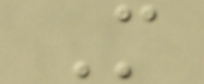M
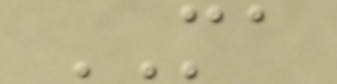MA
